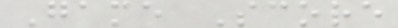Game Score
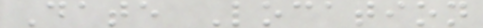Date Location
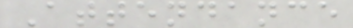Attendance
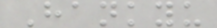Hankyu
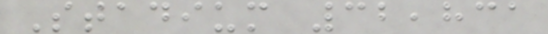Stadium 32,831
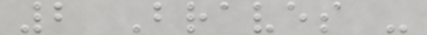2 Braves -
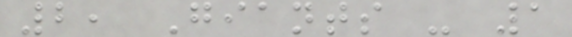2, Giants - 1
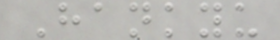Hankyu
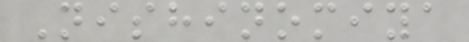Nishinomiya
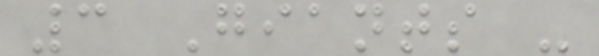3 Giants -
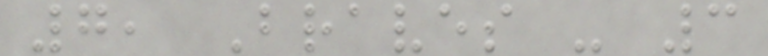7, Braves - 3
